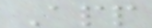App
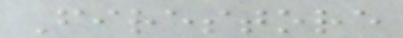Firestore
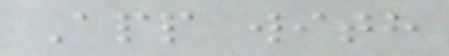App with
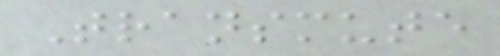Transmute
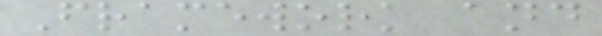Framework and
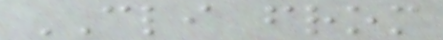CLI from
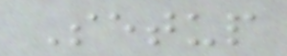Setup
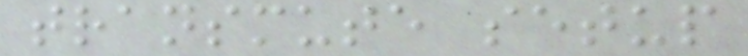transmute setup
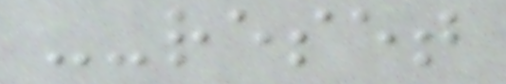--reset
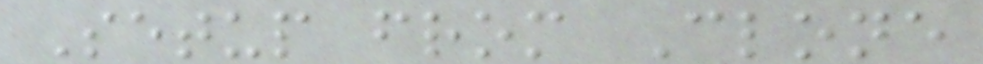Setup from Clone
